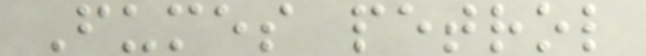Fumes petrol
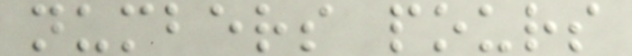numbers pours
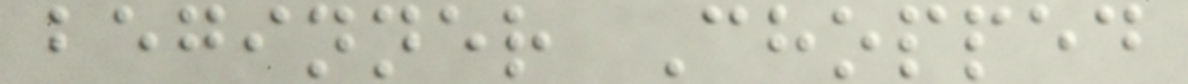beginner Chopped
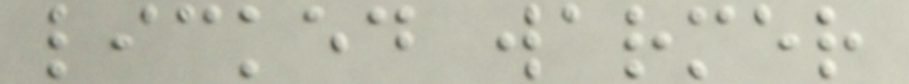licked warmer
